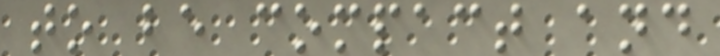to be compact and
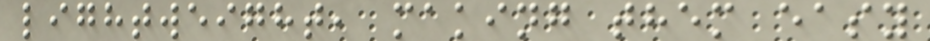lightweight, making them easy
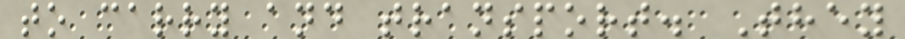to carry and transport. They
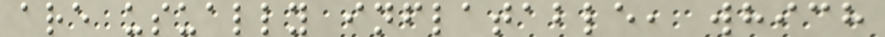are usually inflatable, which
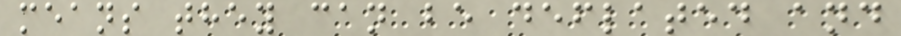means they can be deflated and
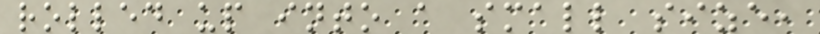rolled up into a small size,
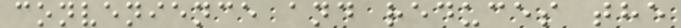convenience and reduces the
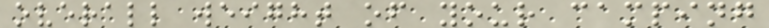overall weight of your camping
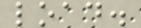load.
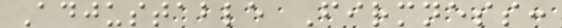Adjustable Firmness:
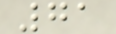71
